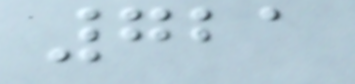721
